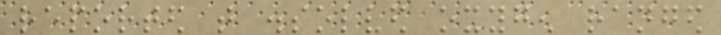reported that dissolved oxygen ranged
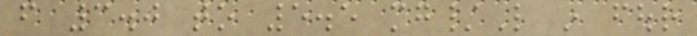from 3.0 to 5.5 mg/L in four
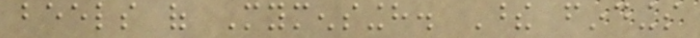beels of Mymensingh. These findings
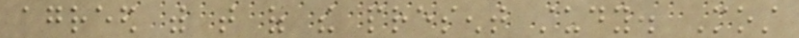agreed with that of the present study. Most
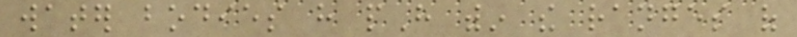water bodies have pH within the ranges of
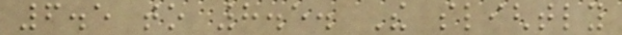6.5 to 8.5. The slightly
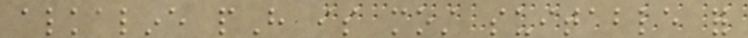alkaline pH is most suitable for
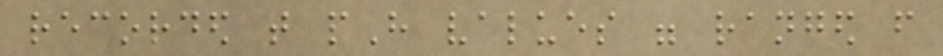recorded that pH values were ranged from
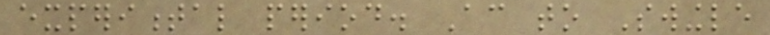experimental period. According to Swingle
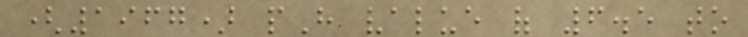(1967) pH value of 6.5 to
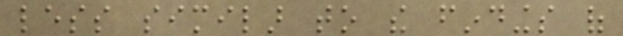less similar to the findings of
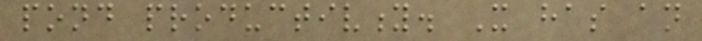pond productivity. It has an
